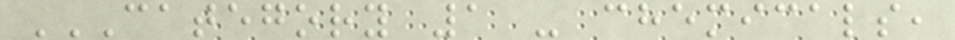CATEGORY 1 - CHEMICALS,
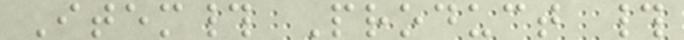Item# Product #
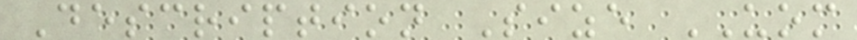Description Size UOM
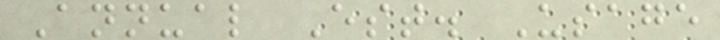Annual Est. Usage
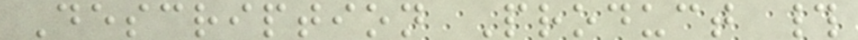Description Product #
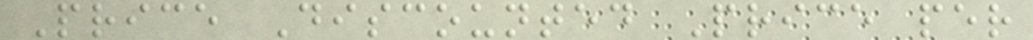Price Discounted Price per
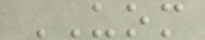UOM
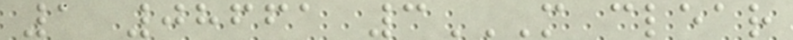1 08661 3M CLEAR
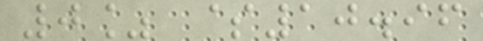0% $10.96
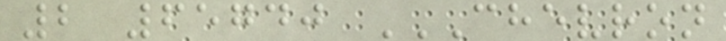2 65740 CHEVRON
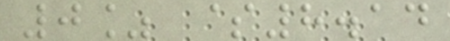0% $8.14
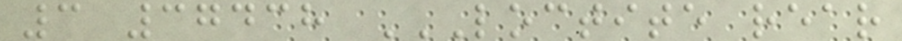3 37438 LOCTITE REAR
